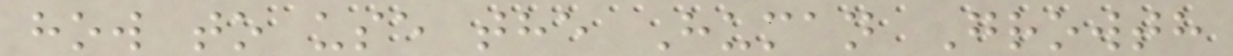how to use the Human Growth
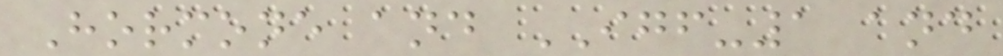Hormone and IGF-1 and
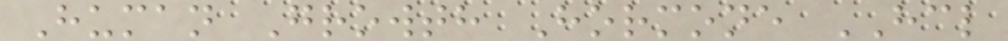Human Growth Hormone HCL
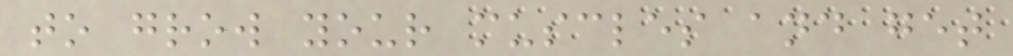to grow your muscles and get
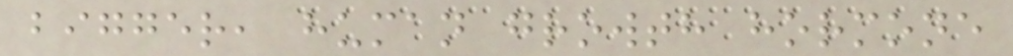bigger, human growth hormone
